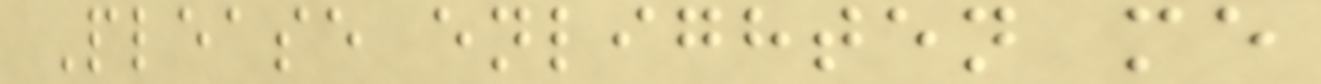Please enlighten me
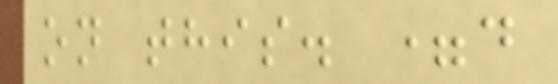on this. =d
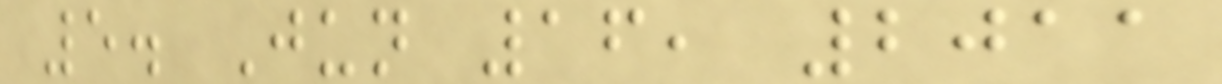5. Jun 16, 2011
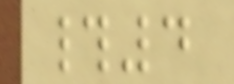#4
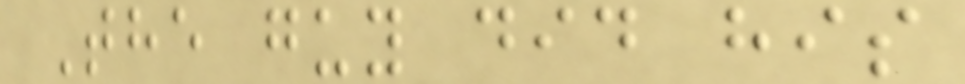The guy did his
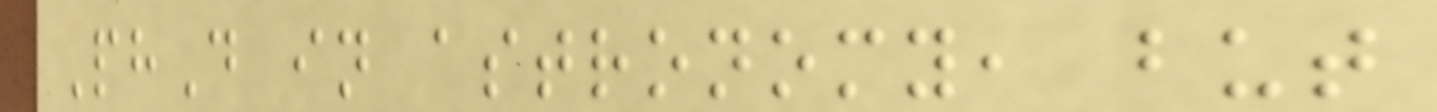PhD in astronomy, but
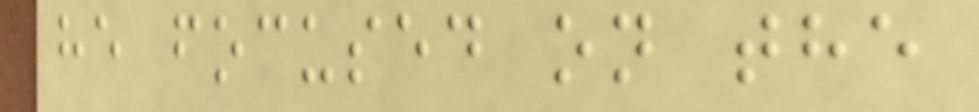he focused on the
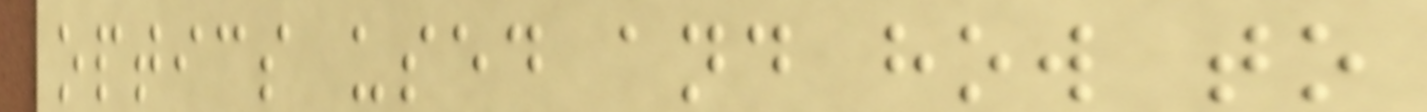optics used and how to
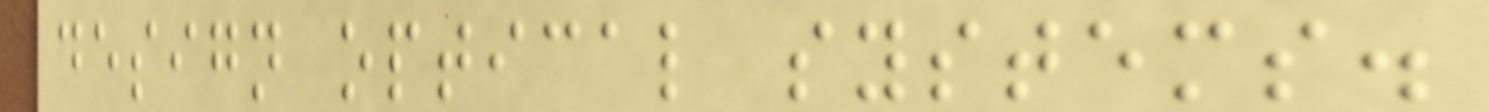design optical systems.
